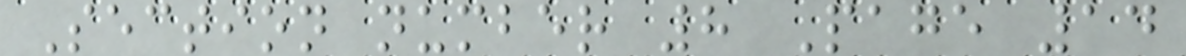Section number 8 Page 14
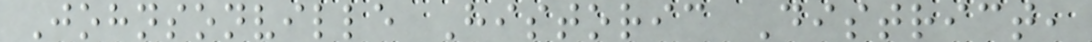Johnsonville Historic District,
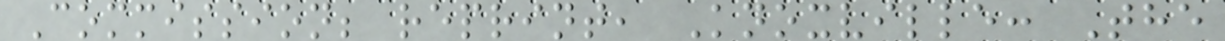Commission; reprint, Knoxville: The
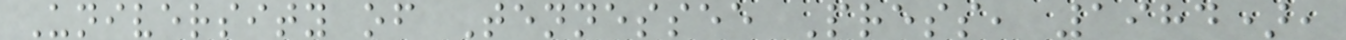University of Tennessee Press, 1984),
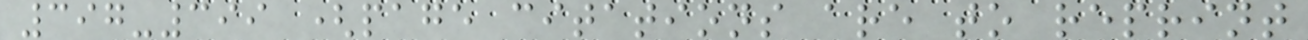397-399 (page citations are to reprint
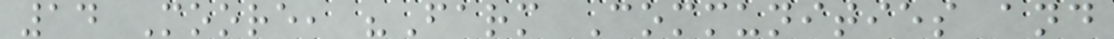14 Moore, "Farm Communities and
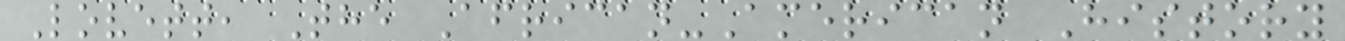Lovett, The African-American History
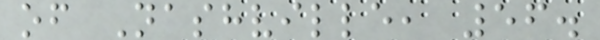of Nashville, 56.
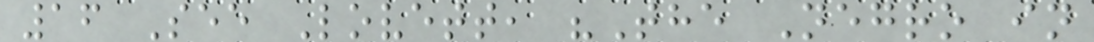16 See Lovett, "The Negro in
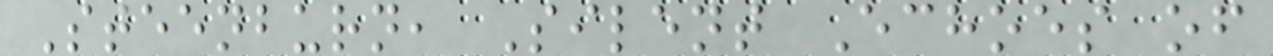Steenburn, Silent Echoes of
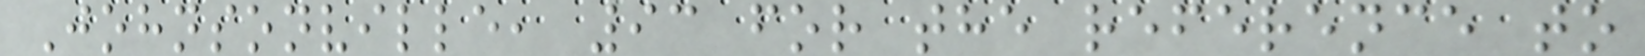Johnsonville, 93 for the reference to
